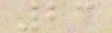23
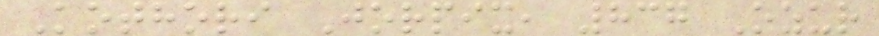Kothori Jorpix, 837 Ozur
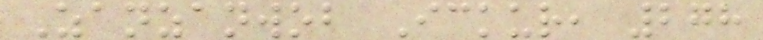Zanzanwob Ickur, 278
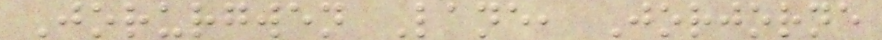Jorurgwen Lane, Jorjorne
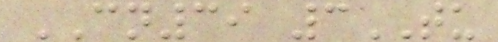CN39 3TU
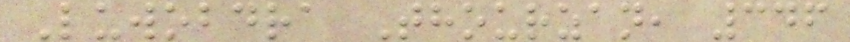Luwobdra Thourzan, 346
